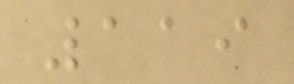119
